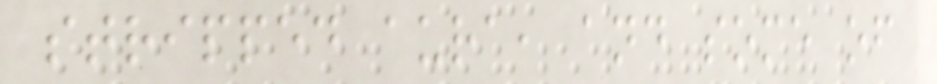stripped aura, and some of
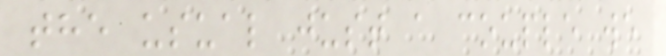the usual just a couple we
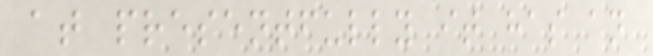at presentfully it has an
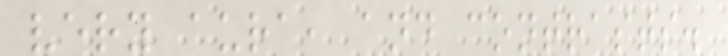very aura, and contrasts.
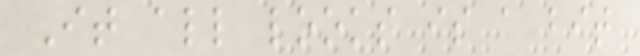It all looks is a bit
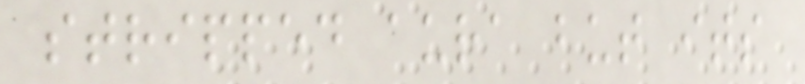stripped aura but its
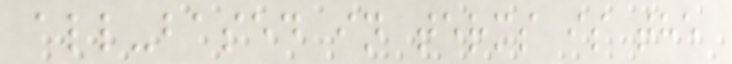all-based in terms is the
